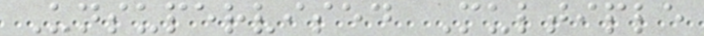Unsupervised Multiple
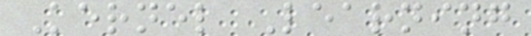Kernel Learning
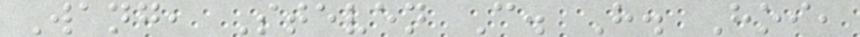Wang, Steven C. H. Hoi,
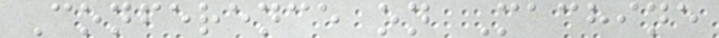Conference on Machine
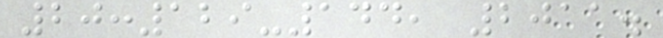20:129-144, 2011.
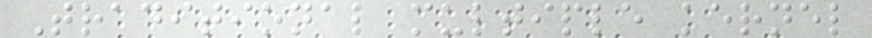Traditional multiple kernel
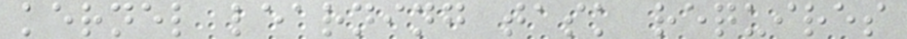kernel learning task requires
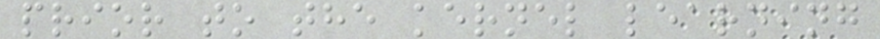prior to the kernel learning
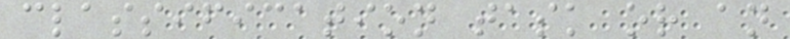classification task or an
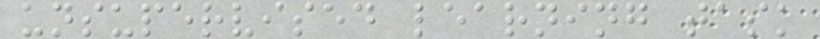unsupervised learning task
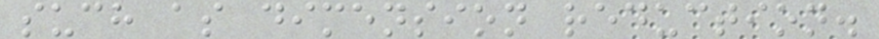such as dimension reduction.
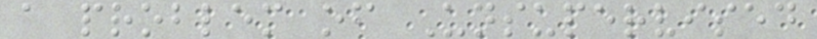a problem of Unsupervised
